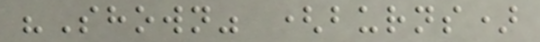"Shown" (burns)
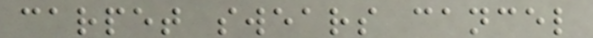carpet swears cancel
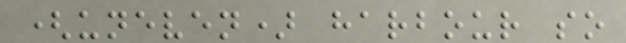(uneven) harbour so
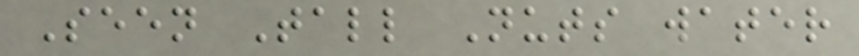Seen Tall Nuts water
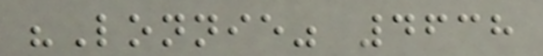"Lonnie" 4638
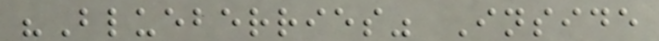"Blueberries" Inside
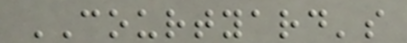COURTYARD's
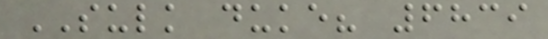SULK duke? 6839
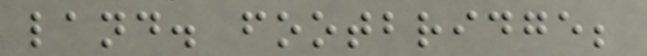land. footbridge;
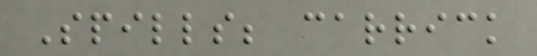Spills; carrick
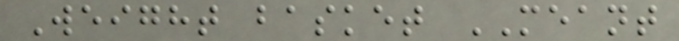Weight basket MEANT
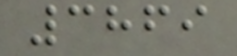3869
